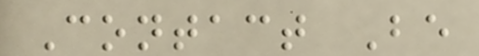Contact Be
